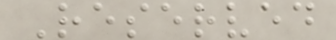Reserved
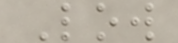Low
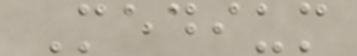Medium
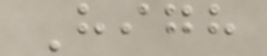High
